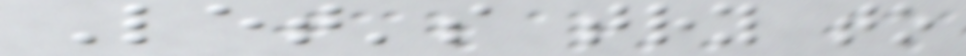Let's try to
